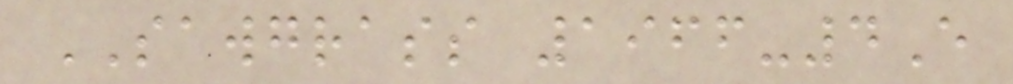SAWGRASS 1966-4E
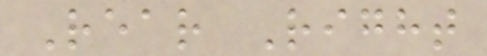Rear Right
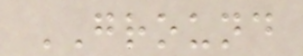GROUND
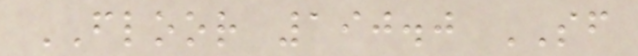FLOOR 190.0 SF
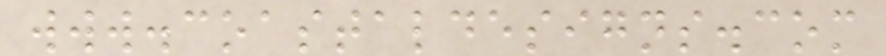www.coastaldesigns.com
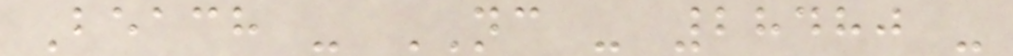Beach - NC - 28480 -
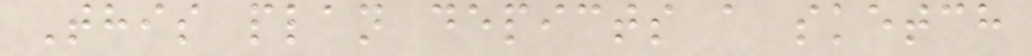This plan depicts a sketch
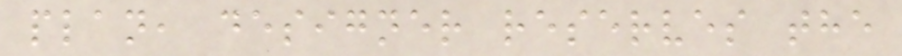plan, designer reserves the
